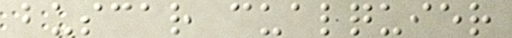buscar cualquier
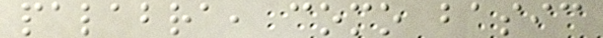palabra, como basic
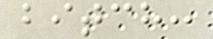bitch:
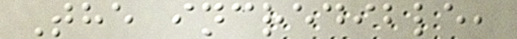The incredible,
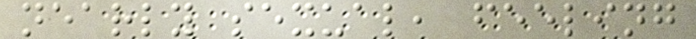nearly sexual, feeling
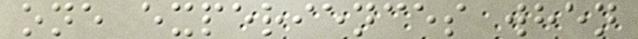one experiences when
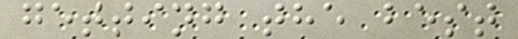getting the best
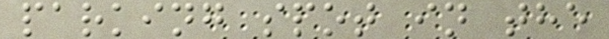parking spot in the
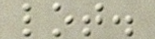lot.
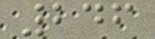246
